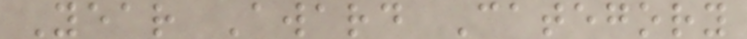Year Award Category
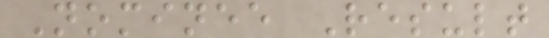Nominee Result
